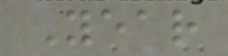Year
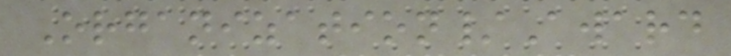Organization/Award
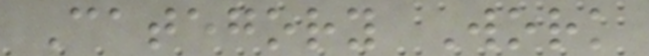Category Work
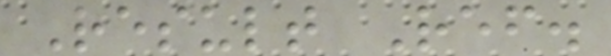Result Ref.
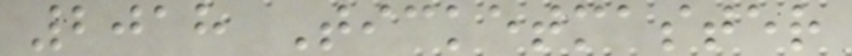2018 Ticketmaster
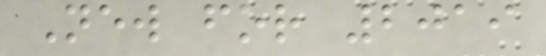New for 2019
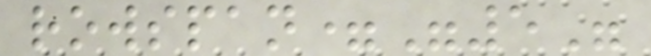rowspan="5"
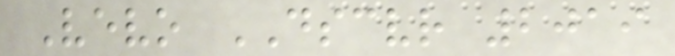Vevo DSCVR 2019
